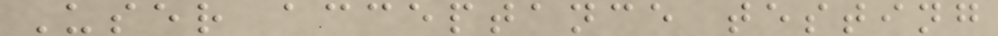User acceptance testing
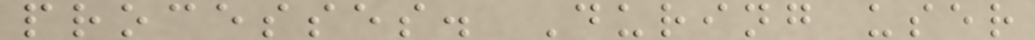processes. During user
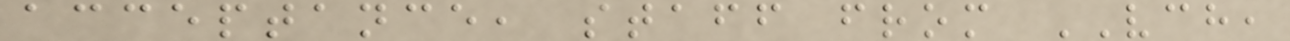acceptance, staff from VCH,
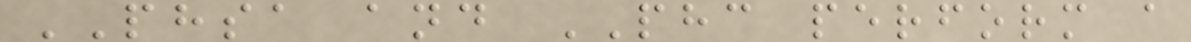PHSA and PHC perform a
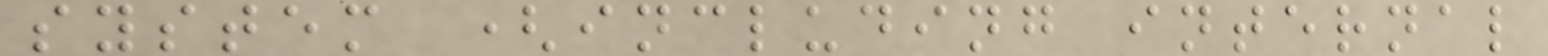system (including internal
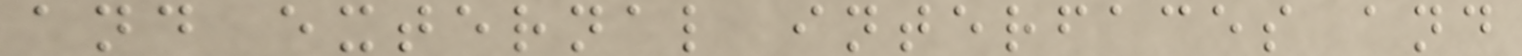and external interfaces and
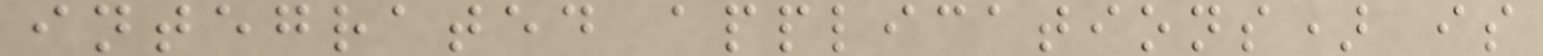integrated applications) is
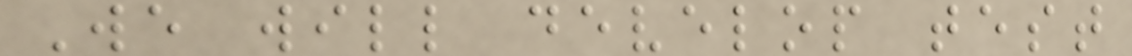We will develop test
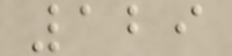129
